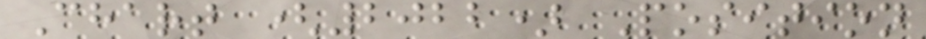Chart (2022) Position
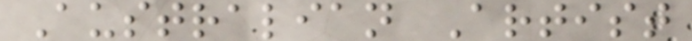Australian Artist
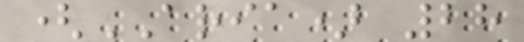(ARIA) 28
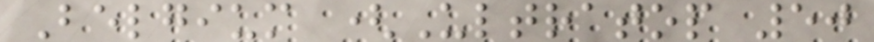Belgium (Ultratop 50
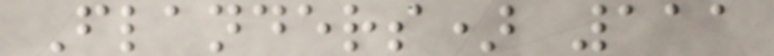Flanders) 111
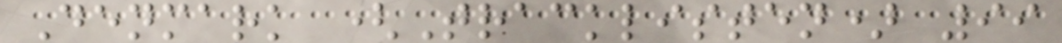Denmark (Tracklisten) 99
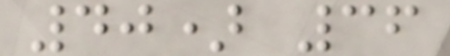40) 36
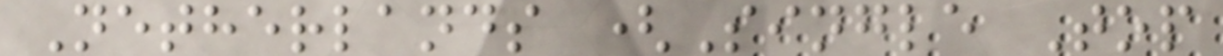Netherlands (Single Top
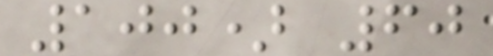100) 60
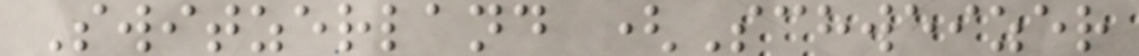Switzerland (Schweizer
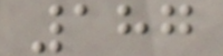187
